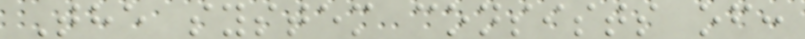The system consists of:
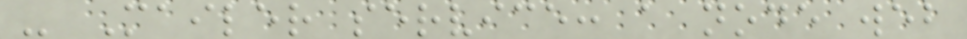- Mailer service: a node web
